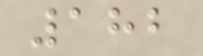182
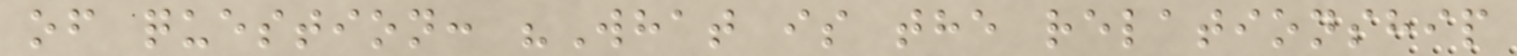of question: "What is the relationship
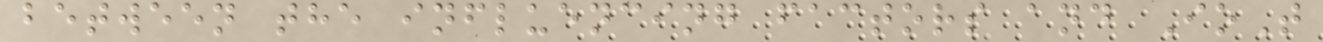between the influencing factors and IoT
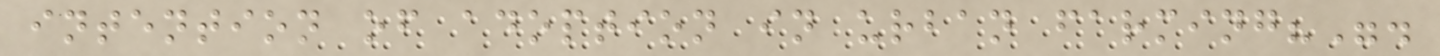intention of adoption in urban farming?".
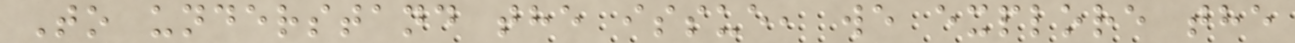To understand the issue, we explore the
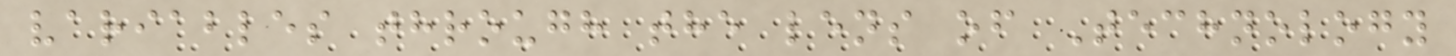variables through the lens of Technology
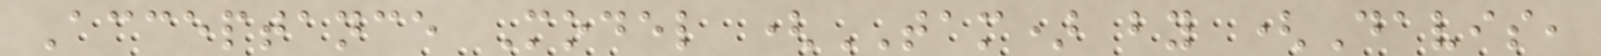Acceptance Model (TAM) by (Davis,
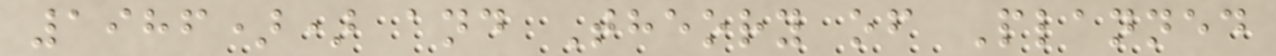1986)) and Theory of Planned
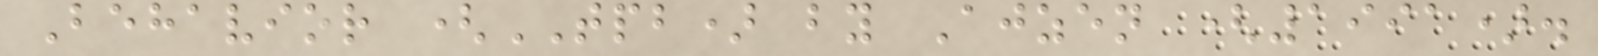Behavior (TPB) by Ajzen (1991).
